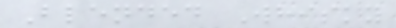Blended Whisky
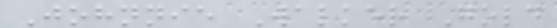Johnnie Walker Gold
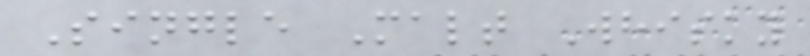Single Malt Whisky
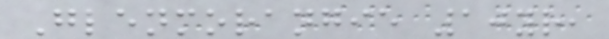Glenmorangie 10yr,
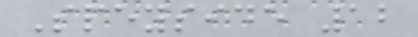Speyside 12
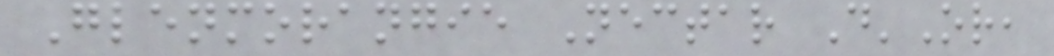Glenmorangie Nectar D'Or,
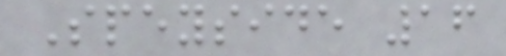Speyside 16
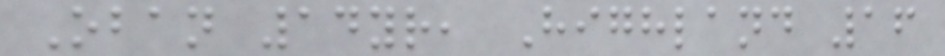Oban 14yr, Highland 16
